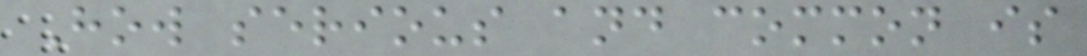How serious and common is
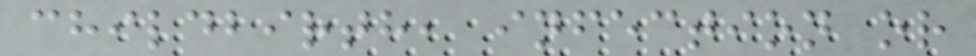childbirth, infection or
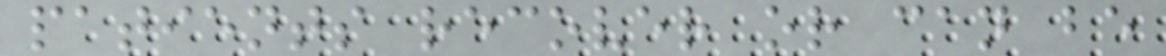patients recover or can be
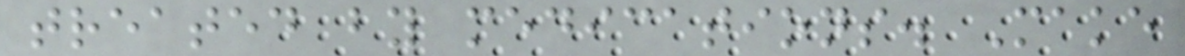treated by medications. Make
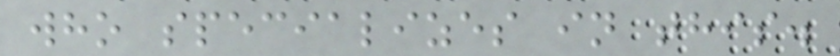who specializes in this.
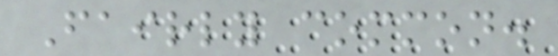Fairly common.
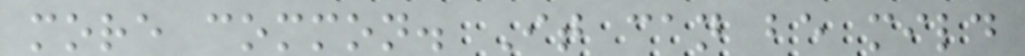more common. It can be mild
